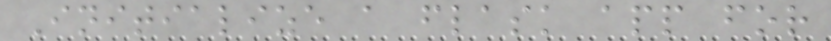Initialize a flask app for
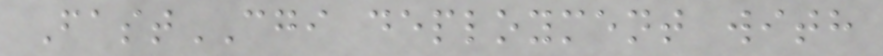FastCGI deployment with
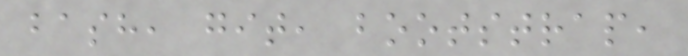bash, git, bootstrap,
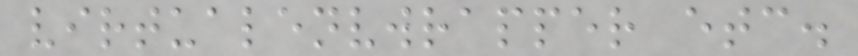virtualenvwrapper etc.
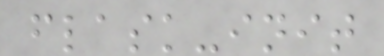flask-init
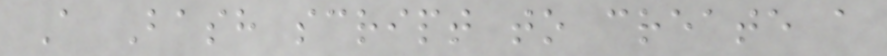A Bash script to create a
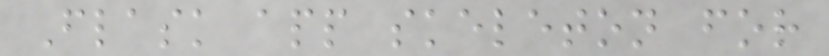Flask app skeleton for
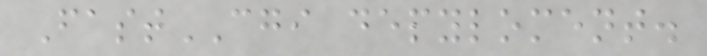FastCGI depyloment.
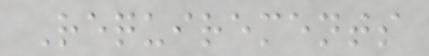Requirements
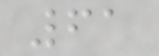61
